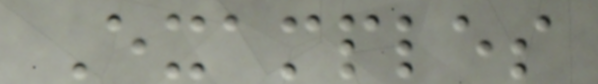Examples
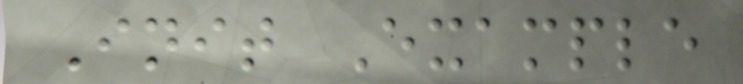Init Example
